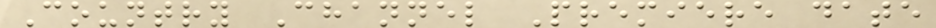Country Channel Premiere date
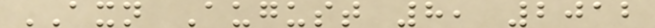AXN August 8, 2012
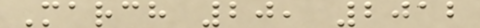March 20, 2012
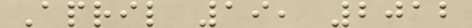April 19, 2012
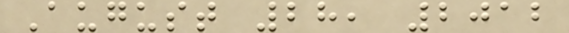August 28, 2012
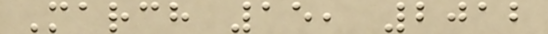March 15, 2012
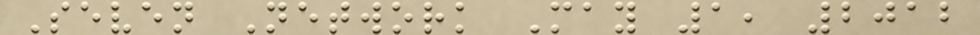Seven Network May 1, 2012
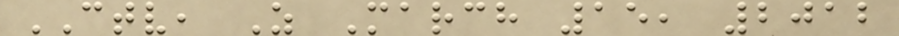CTV, Z March 15, 2012
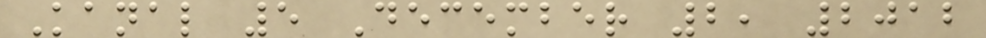Kanal 5 December 2, 2012
